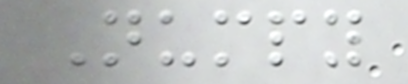Numpy
